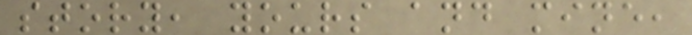story, yours and mine,
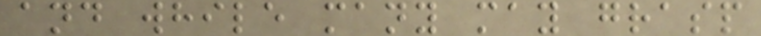and while many may grasp
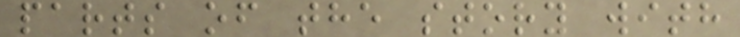parts of the story with
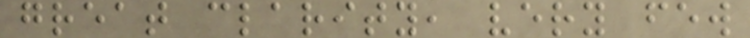great clarity, very few
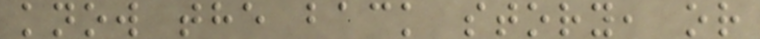know the back story, or
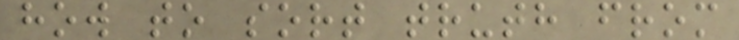how to sort truth from
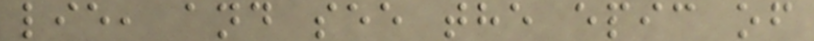lie, and see the epic of
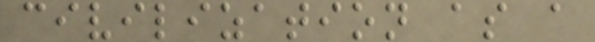civilization as a
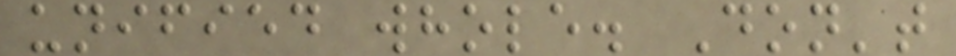unified whole. Don't
